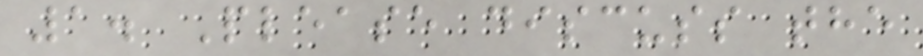1. Please discuss the
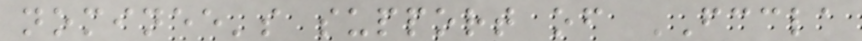nominee's support of FCCLA
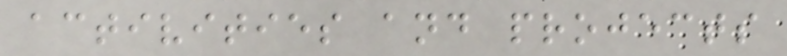activities and projects
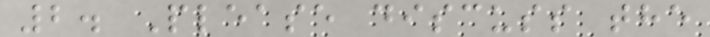2. Please discuss the
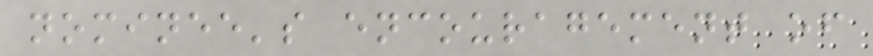nominee's encouragement of
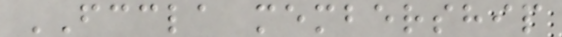FCCLA membership
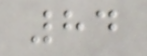84
